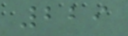229
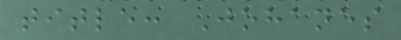title: Johanes
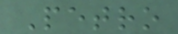Petro
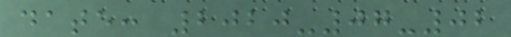date: 2020-07-02
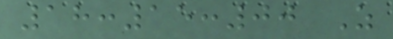18:15:00 Z
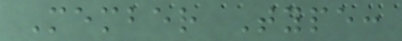Member Type:
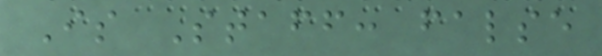Is Staff: false
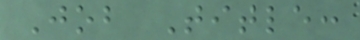Job Title:
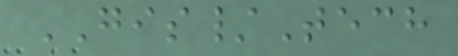GIS/Tech
